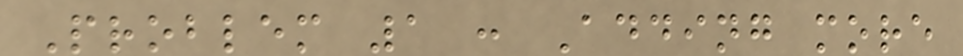Problem 1 : Adding more
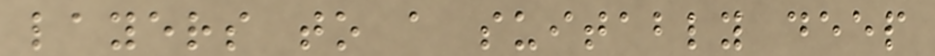layers to a suitably deep
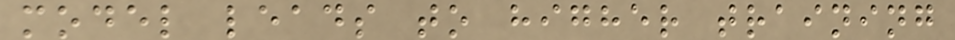model leads to higher training
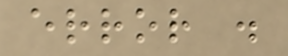error .
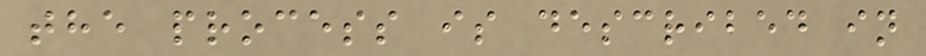the process is described in
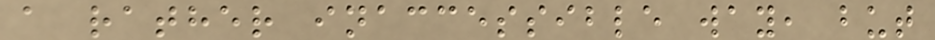a rather inaccessible way, but
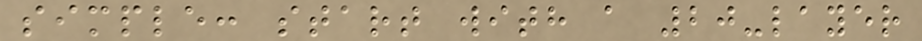simple: start with a 20-layer
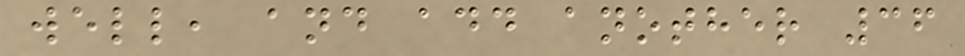well, and add another 36
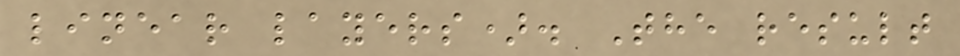linear layers). The result
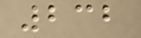232
